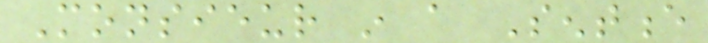Monsieur in a Sentence
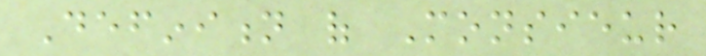Definition of Monsieur
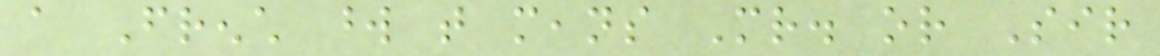a French word that means Mr. or Sir
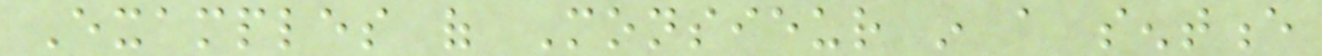Examples of Monsieur in a sentence
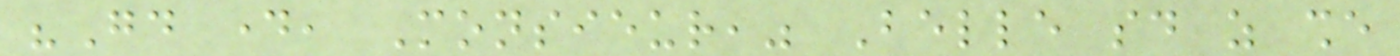"Good day, Monsieur," Belle said as she
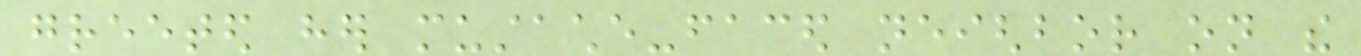greeted her mustache-faced neighbor on the
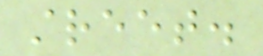street.
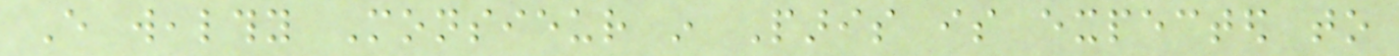Every wealthy Monsieur in Paris is expected to
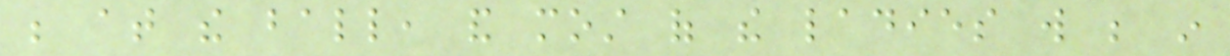be at the ball, and most of the ladies will be in
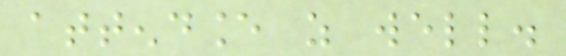attendance as well.
